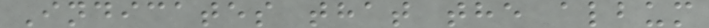Indicates that the album
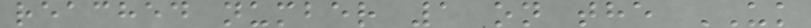reached number 1 on the UK
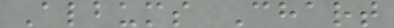Albums Chart
